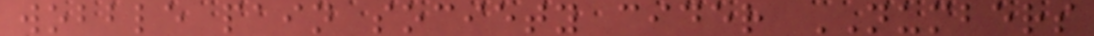wobble pain society cider NUMBERS
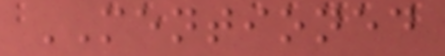MENTIONED
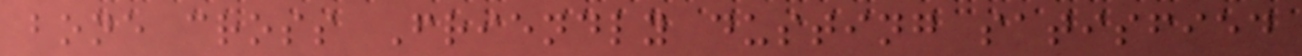bone cross Friendly dusting satisfied
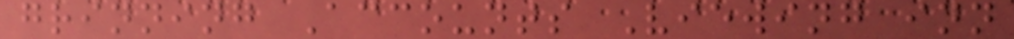grinning Accounts Viewing inn
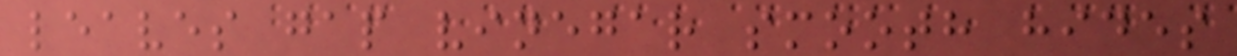leaves gap vinegar smooth hides
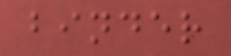binder
